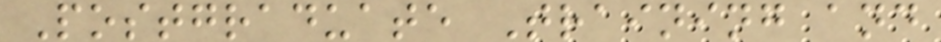Postgraduate Training and
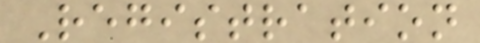Registration
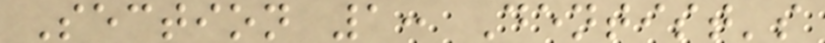Section 1: Dentist's
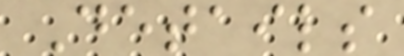Details
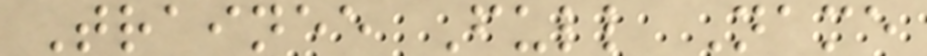Trainee Full Name
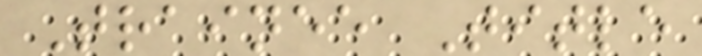Trainee Title
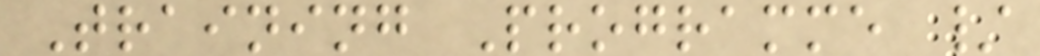Training Programme /
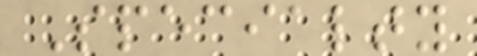Specialty
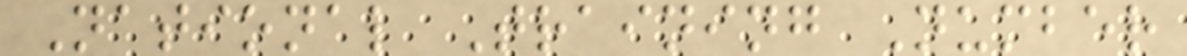National Training Number
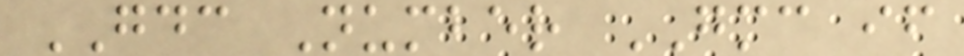GDC Number GMC if
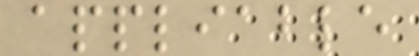appliable
